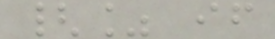{% if
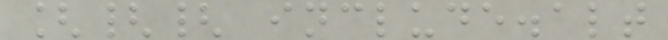[{{ include.alt
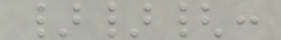}}{:
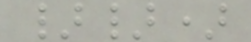}})
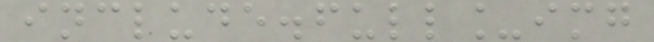include.full_img
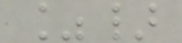%}
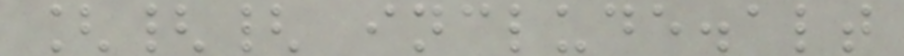[{{ include.alt
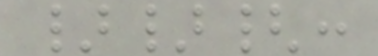}}{:
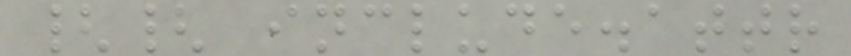{{ include.attr
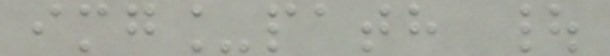img_path |
